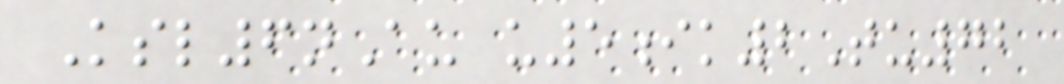Ksl6nAu u5ik2Tu72
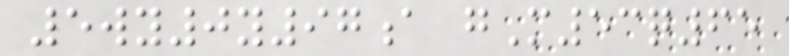5wy0y97a gM53q65
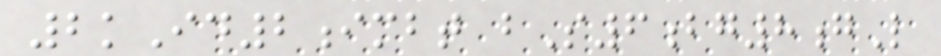2kId2imbt bS6bg8gL
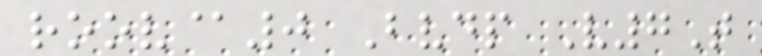roov@0 Bvdp V7T
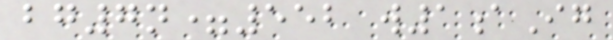bg7n=552 w1aIg
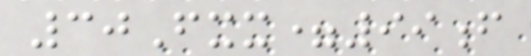30Fxx=99f
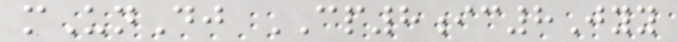mUnDj CP8ic8Jyy
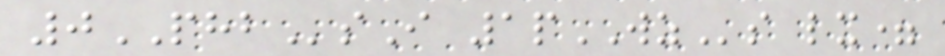0PHBsI 1pWZs lx=
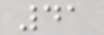41
